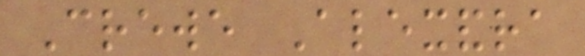Crewe Alexandra
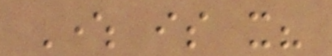Where is it?
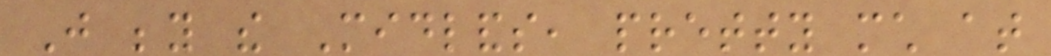Just beyond the Midlands, pretty much at
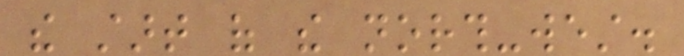the start of the north-west.
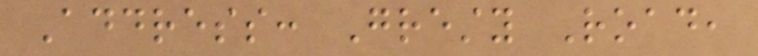Address: Gresty Road,
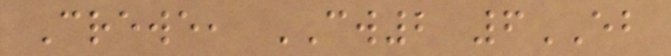Crewe, CW2 6EB
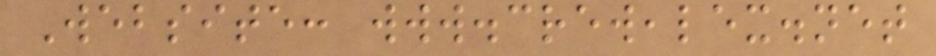Website: www.crewealex.net
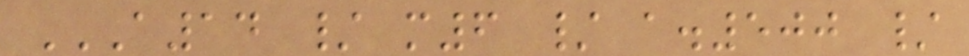A14 / M6 / A.500 /
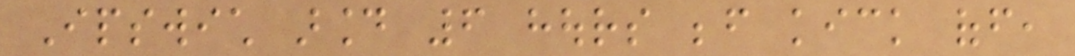Ipswich around 6 hours before kick off,
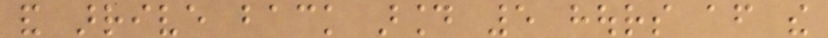and arrive back around 5 hours after the
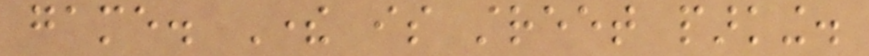game. There is street parking.
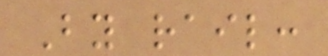By rail:
